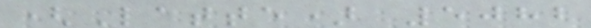(Latte) 5082
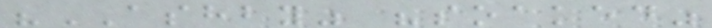"ASHBY" "soaked"
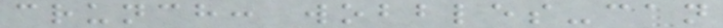crunch: wobbles-can
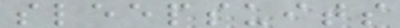sleepsuits
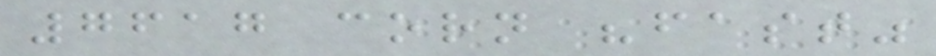7617 corn "fast"
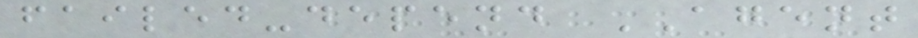failed-depend AGENT
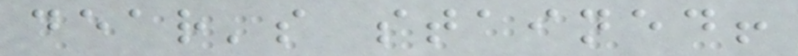dear's stained!
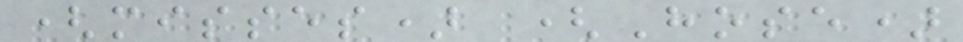(misses) (Hose)
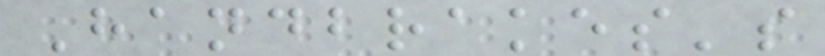Handbrakes's
